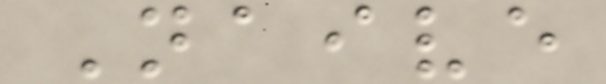Naive
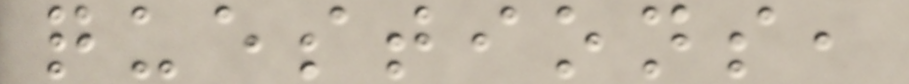questions,
